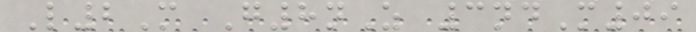L2M G8nZ 3ndM09
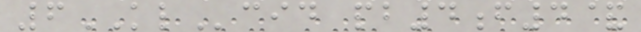6KLcid pb4f4&
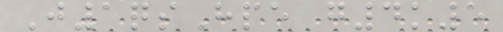J1qsHpe g4k5
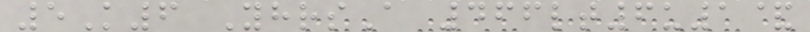5K6 YhrsA 466lt6u1&
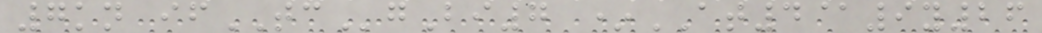7kn ifTCgBi7 *AT4@9y26
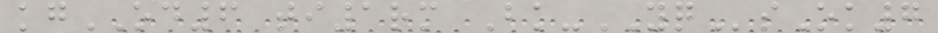kgOD6 ti1rm Bk-YQsOk7
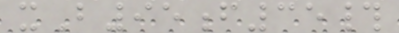xB95f35#
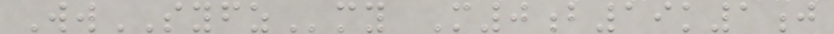WwSYFZmy M0b19k1j
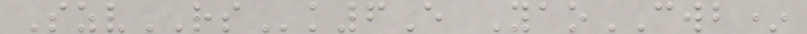SzvRSk6E YaoCWB*
